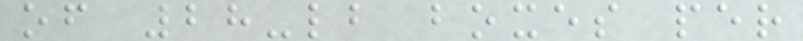of 28-lb boxes per
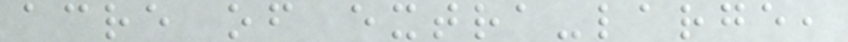acre of extra-large,
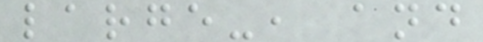large-, and
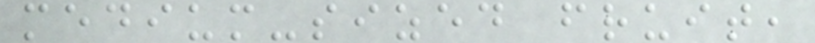medium-sized fruit,
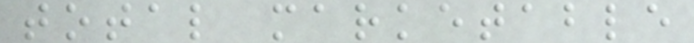total marketable
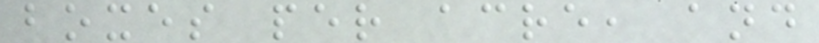boxes per acre, and
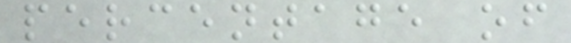percentage of
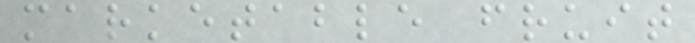marketable fruit
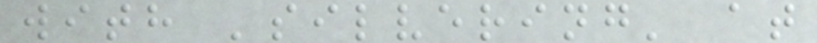with 'silvering' at
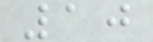10
